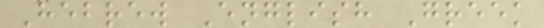Hebrew English Greek
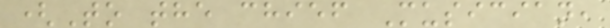(To the chief Musician,
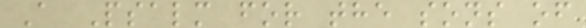A Psalm for the sons of
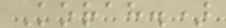Korah.)
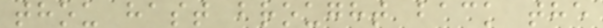thou hast brought back the
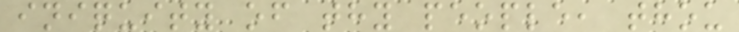iniquity of thy people, thou
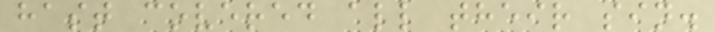hast covered all their sin.
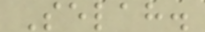Selah.
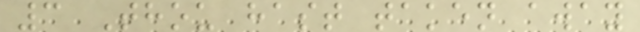3 Thou hast taken away
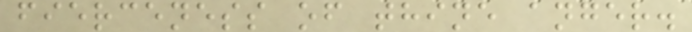fierceness of thine anger.
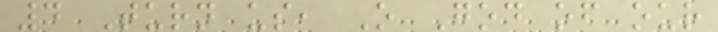4 Turn us, O God of our
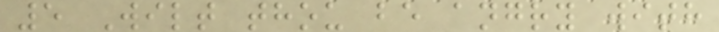5 Wilt thou be angry with
